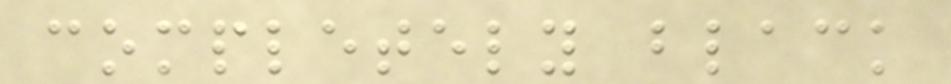completely black
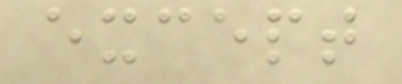except
